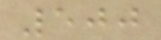500
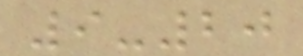9-20
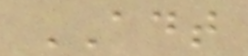ADT
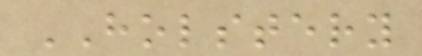HOLSTERY
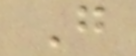G
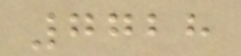7728
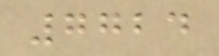7724
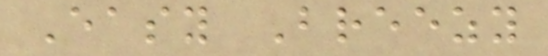Easy Breezy
